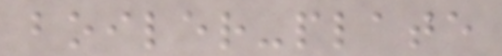boiler-plate
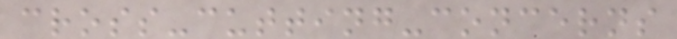cross-cutting-concerns
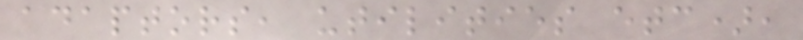adaptors, utilities etc),
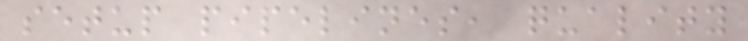setup pipelines, quality
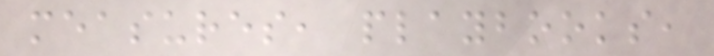measures, playbooks,
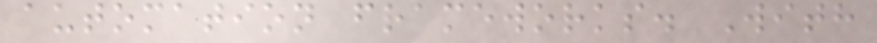automation frameworks. With
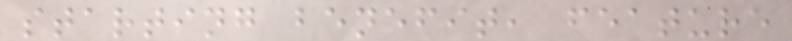starting benefit, feature
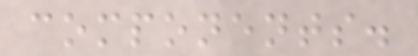components.
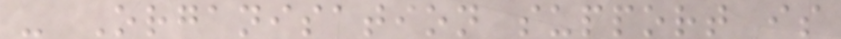- Organisation support is
